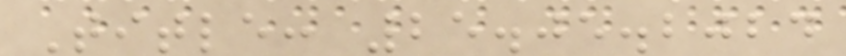Title: 25.05.2024
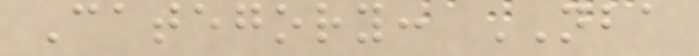Category: NBA
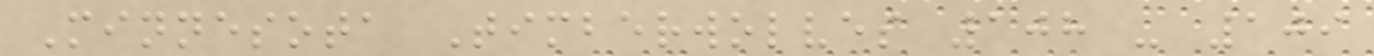Minnesota Timberwolves 108 - 109
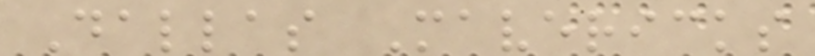Dallas Mavericks
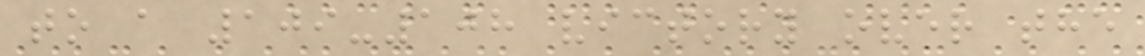to a 109-108 victory over the
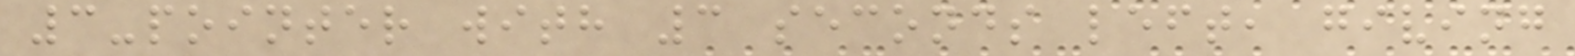3-pointer with 3 seconds left, giving
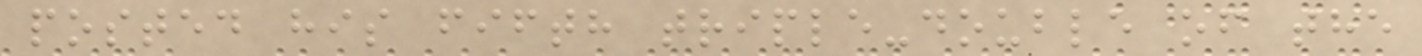posted his fifth triple-double of the
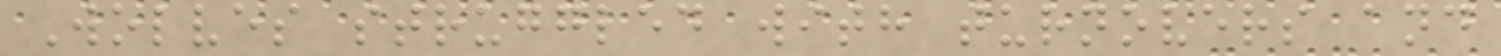Wolves struggled with turnovers and
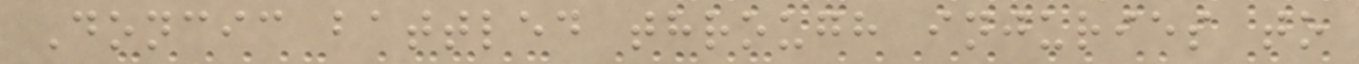Doncic battled through injuries to
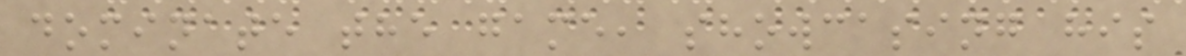dominate the game, showcasing his
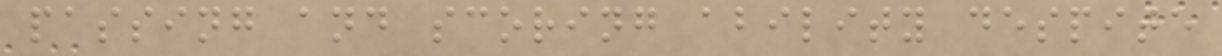passing and scoring ability despite
